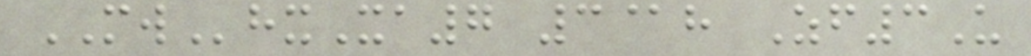MWhxXa7 3@h Zf3U
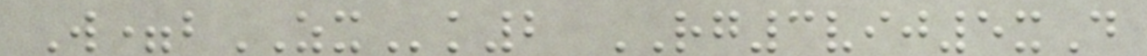W=bZXk2 RG3vij5xD
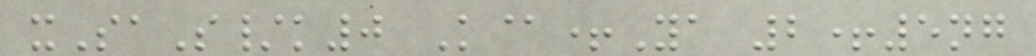xSaS/k0 K@+Ya 2+5ng
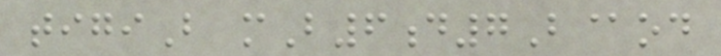tigiB mB6d7B@od
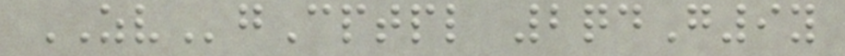ZVgCptpl 2qdG9y
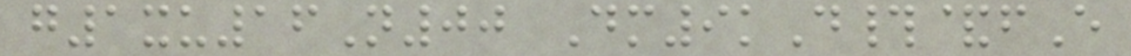g1xu16N00 Dm9kD#&fE
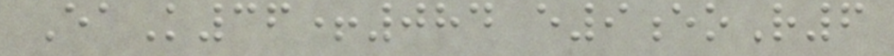EaK36+084 e9eoR6
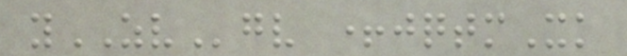yZVgv +jqtmXk
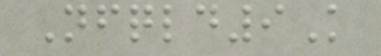Nfqld9K
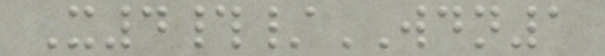X4#/WDN1
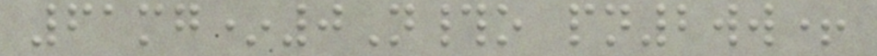61mg*0N#o pn2ww+
